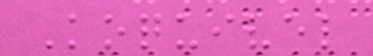Koquivel
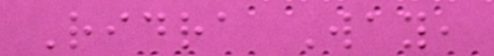Ridra Way,
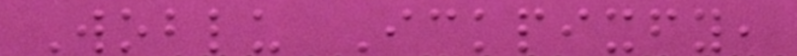Woblu Ickpixfy,
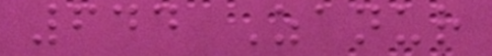644 Zanur
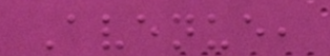Avenue,
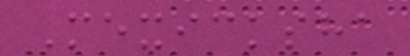Mexicksha
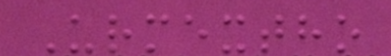Urmextho
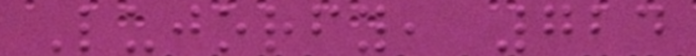Lujorfy, 724
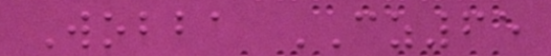Wobba CZ65
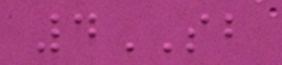4SB
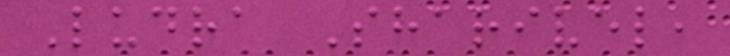Ludra Sharivel,
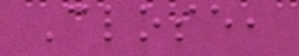Close,
